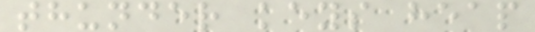thunder keys heap
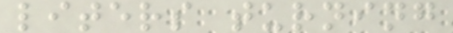liters turning
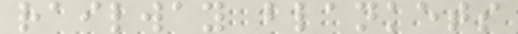railway blankets
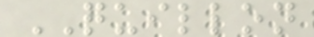QUILLON
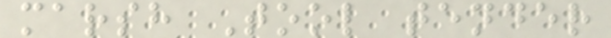marsh Tool tender
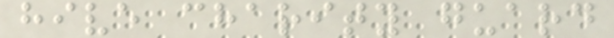hive charity guard
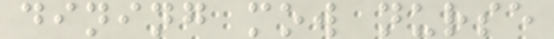dining mow nurse
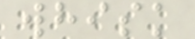whisk
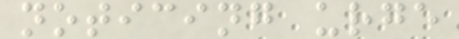noticing urge
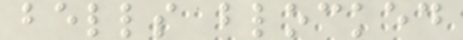bells blocked
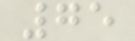75
